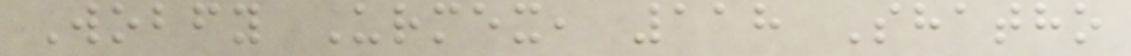Wobfy Urmex, 118 Shatho
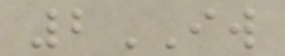2IW
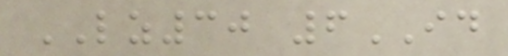LZ30 6ID
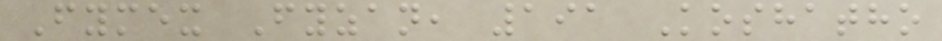Fymex Fyzan, 191 Koshatho
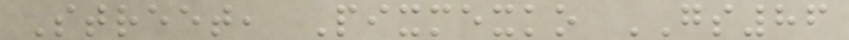Street, Pixmexko GS86
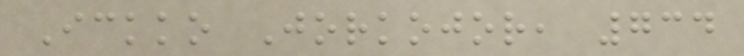Ickko Jorkojor, 734
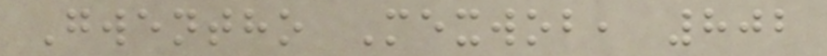Gwentho Mexwob, 802
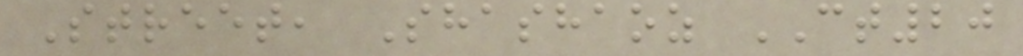Street, Shashaoz CT20
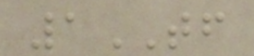1TF
